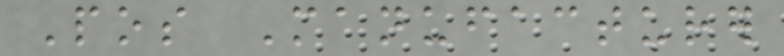Pos Manufacturer
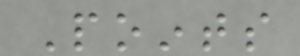Points
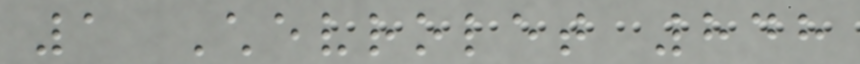1 Chevrolet 848
